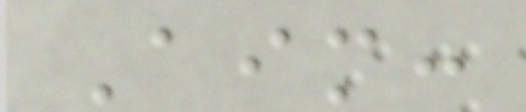Aim:
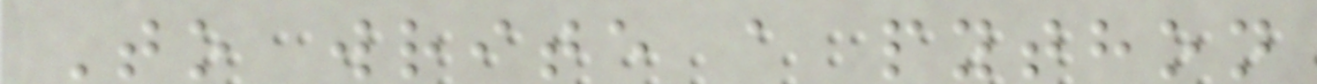To write a python
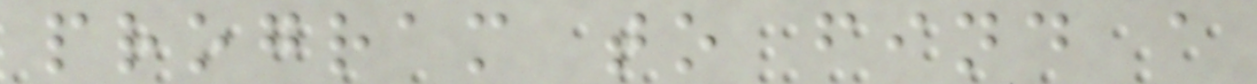program to find a
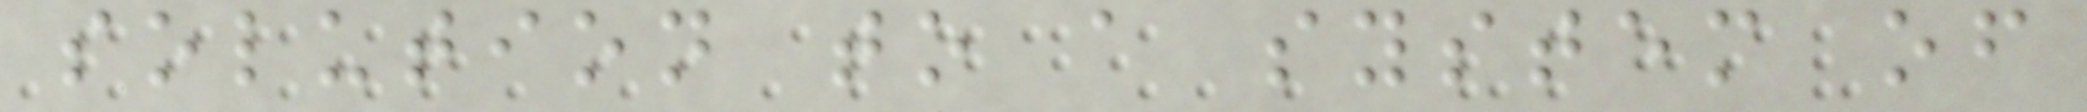solution to a system of
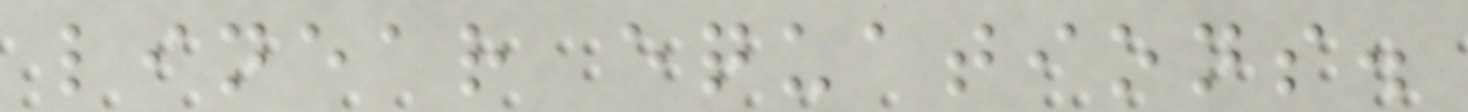linear equations.
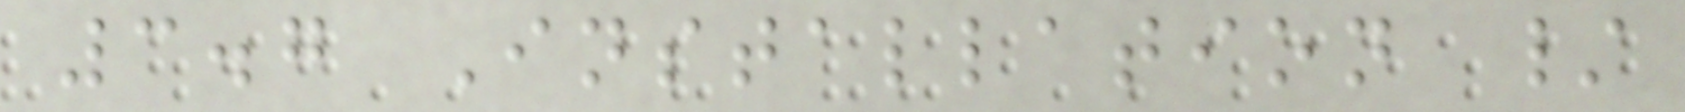3.7 Installation /
